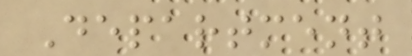Department
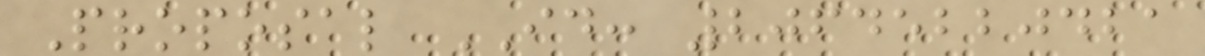Proposal ID: 20645220421
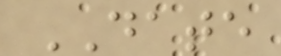DATE
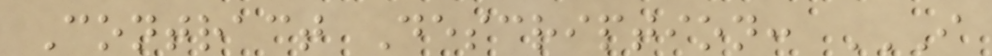Contract Description: I
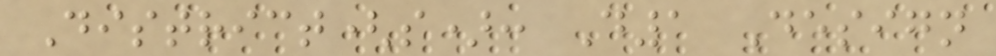District(s): D1 Design
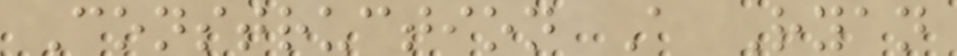Construction A Ryan
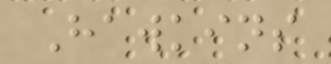Hawkins
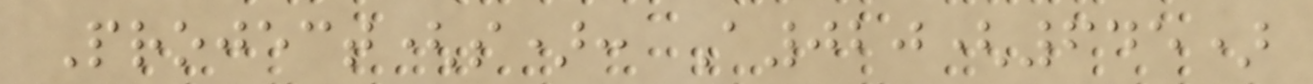Project(s): A020(645)
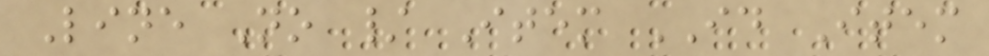Line No / Item ID Item
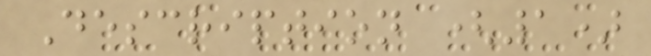Description (1)
